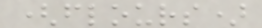(flours)
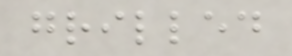grilled
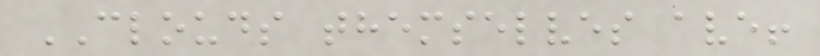CLOUDS themselves ave!
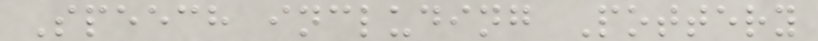Speech including Pottery
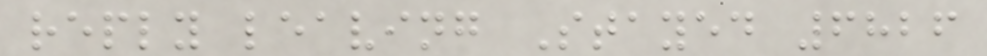reply leaving Stayed 6826
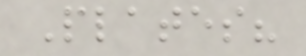Plates?
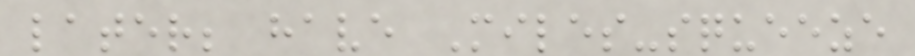later; have Miles-squeeze
